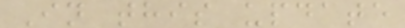In this update
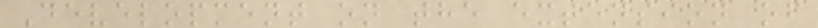Development on the extension of
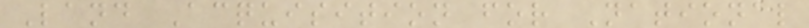Land Acquisition for National
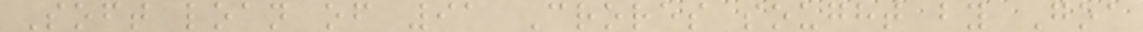Soft loan of 91 Crores sought by Goa
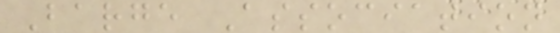Barge Association
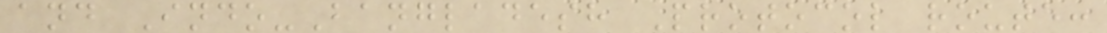and Indo-Bangladesh Protocol route:
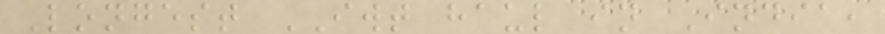Longest IWT haul in India,
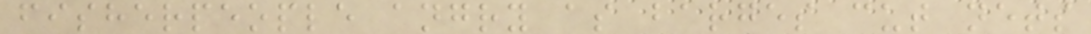fisherpeople angry as barges cut nets
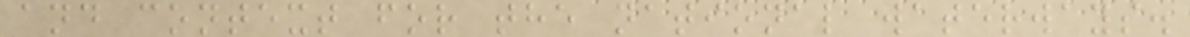and context for the national waterways.
